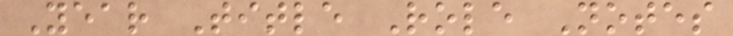Year Title Role Notes
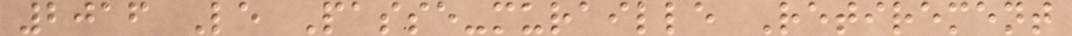2016 Le Passe-muraille Retirement
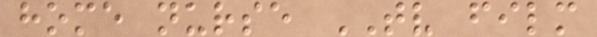home nurse TV film
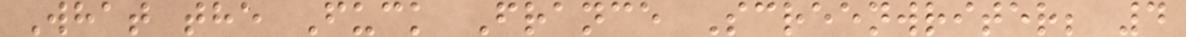What the Fuck France Screenwriter; 4
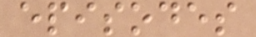episodes
